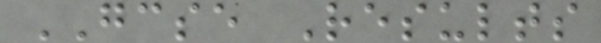GCSE Results
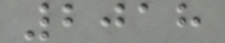2018
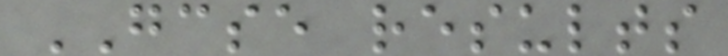GCSE results
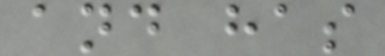and has
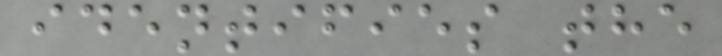identifies the
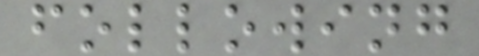following
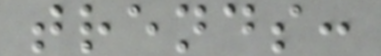trends:
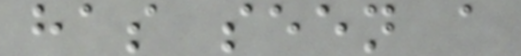has seen a
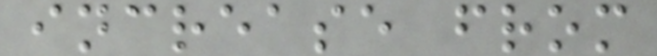increase from
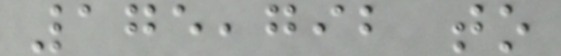175,792 to
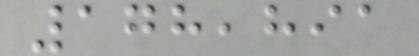178,891
